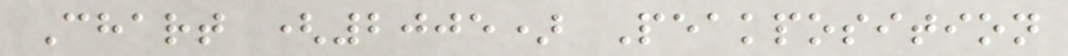Chart (2005) Peakposition
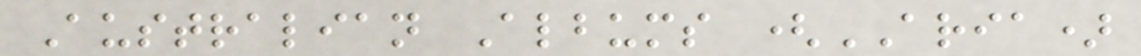Australian Albums (ARIA)
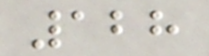128
